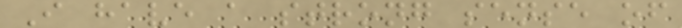I have a strong sense of
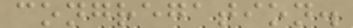congregation.
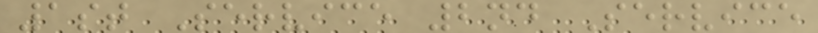1st Service 2nd Service
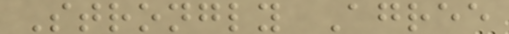Strongly Agree
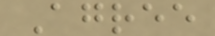Agree
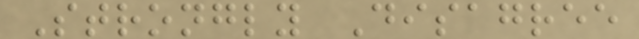Strongly Disagree
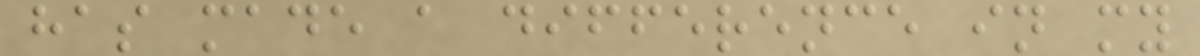has made a difference in my
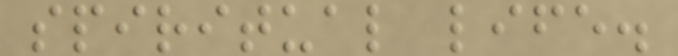spiritual life.
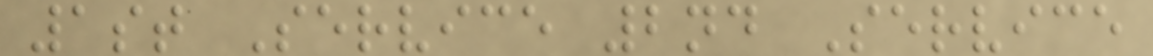1st Service 2nd Service
